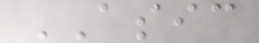ASIC
